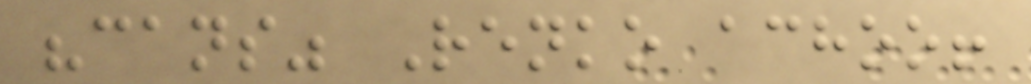"cans" Renko achoo!
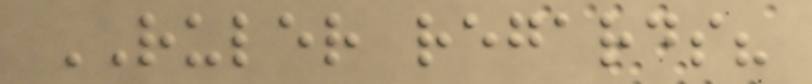RULER regards?
